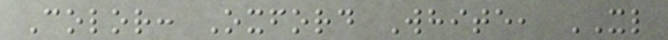Color: Oxford White, XL
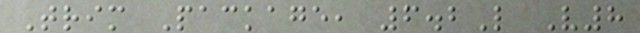Trim Package, 6.2L V8
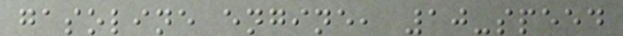gasoline engine, 10-speed
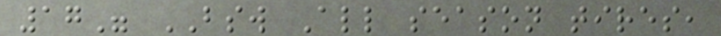17" BSW All season tires,
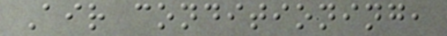Air conditioning,
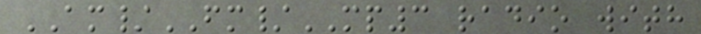AM/FM/MP3 radio with
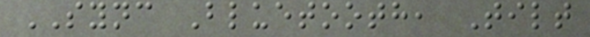SYNC Bluetooth, Tilt
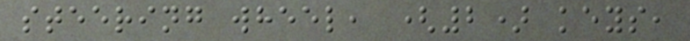steering wheel, (2) keys,
